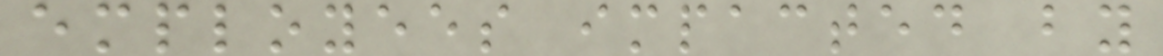employees impacted by
